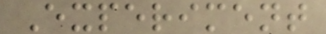Experiment
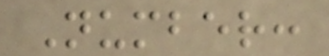Number:
